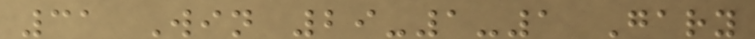31 Win 29-1-1 Gary
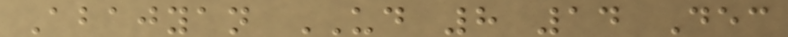Abajyan UD 8 14 Dec
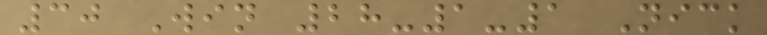30 Win 28-1-1 Nick
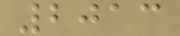2013
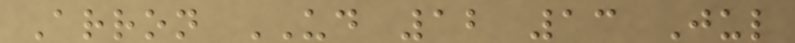Arron UD 12 13 Jul
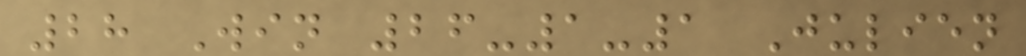28 Win 26-1-1 Julien
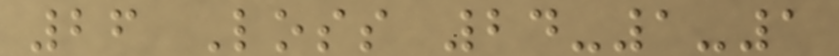26 Loss 24-1-1
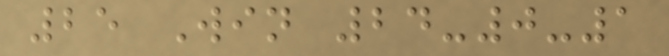25 Win 24-0-1
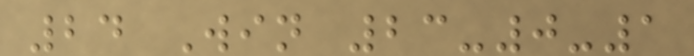24 Win 23-0-1
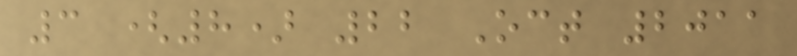3 (8) 22 Oct 2011
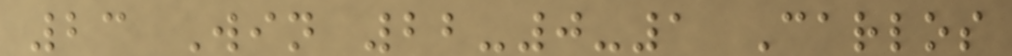23 Win 22-0-1 Carlos
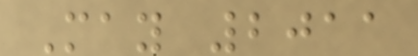May 2011
